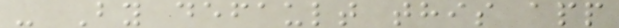- By default this app
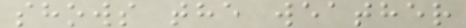shows the weather
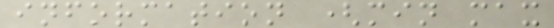information (min max
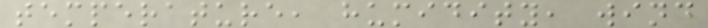temperature, humidity, wind
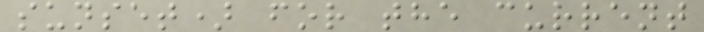sunset) for the current
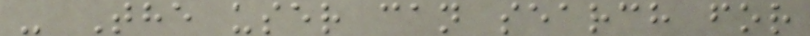- The user can search for
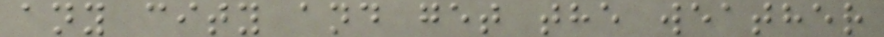any city and get the weather
